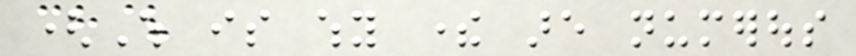(Which is why there are numerous
